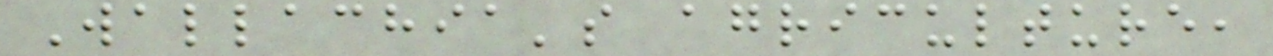Wallachia's agriculture,
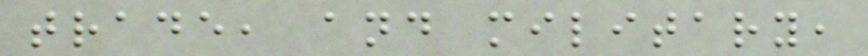trade, and military,
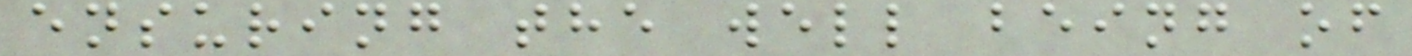ensuring the well being of
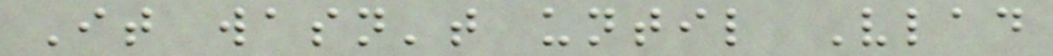It wasn't until Vlad
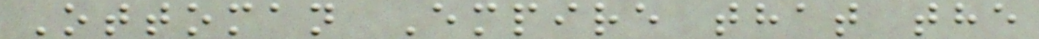Ottoman Empire that the
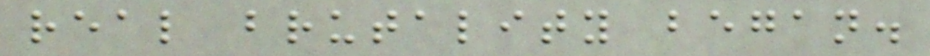real brutality began.
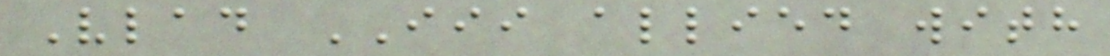Vlad III allied with
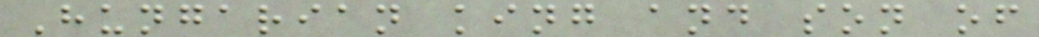Hungarian king and son of
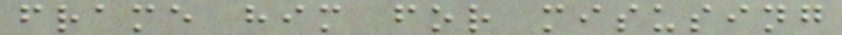frame him for misusing
